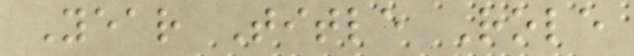Year Title Role
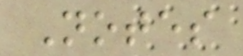Notes
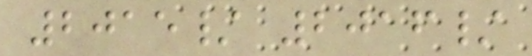2015/ 2016/
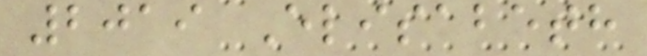2019 Elisabeth
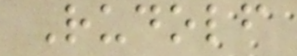Rudolf
